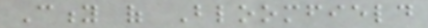City of Bloomfield
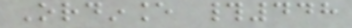Ordinance #448
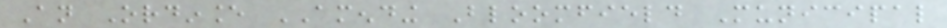An Ordinance AMENDING Bloomfield Municipal
